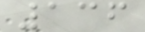136
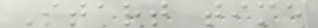Start time
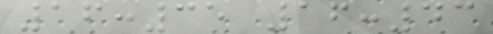16:35 16:43
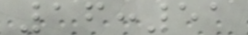16:51
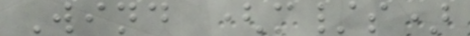Wind (m/s)
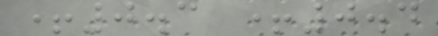+0.3 +0.4
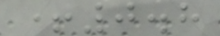+0.8
